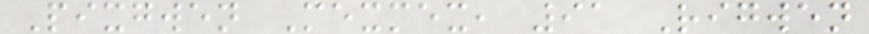Pixgwen Mexmex, 91 Rigwen
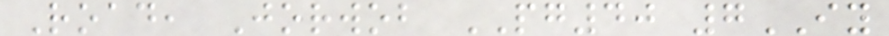Road, Jorwob PG40 7IY
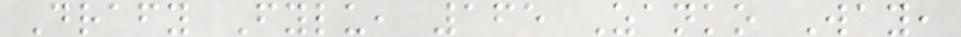Drafy Fylu, 165 Zanko Way,
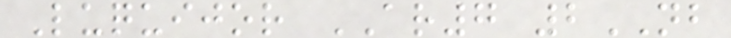Luquijor AR7 2NB
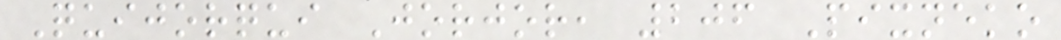Quijorqui Jorjor, 206 Pixneko
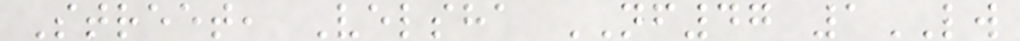Street, Velsha NF47 1LW
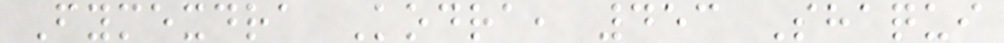Fymexdra Kodra, 453 Shaqui
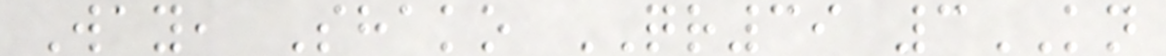Way, Shako QR39 3KN
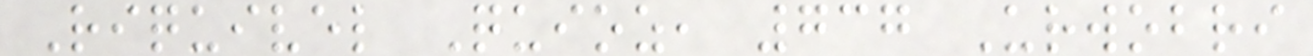Riquivel Quioz, 737 Urwobri
